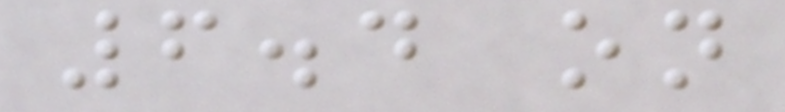6.4 on
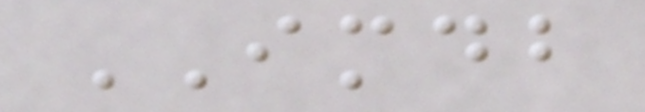IMDB
